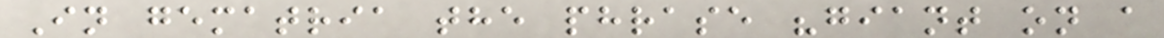In gematria the phrase "giant on a
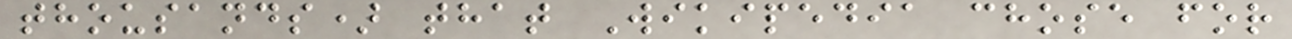thousands) that Wikipedia chose for
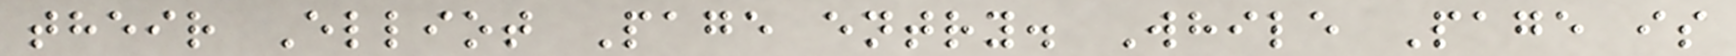their Elliot Page entry. While Page is
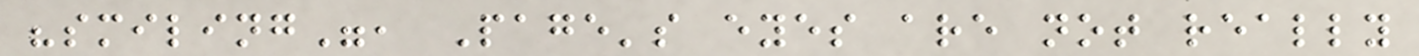"smiling", Page's eyes are not really
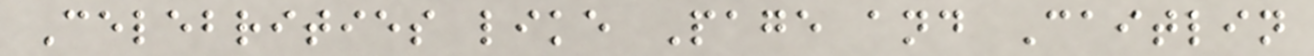Celebrities like Page and Caitlin
